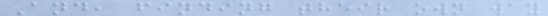And, finding their own way
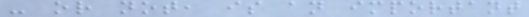- or not, is an important
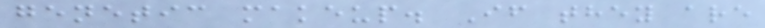genetic makeup. If they are
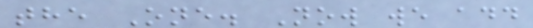the One. Now we add
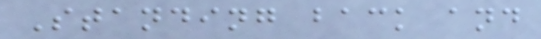Standing back and
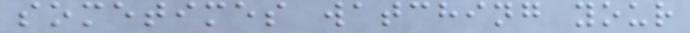sometimes watching your
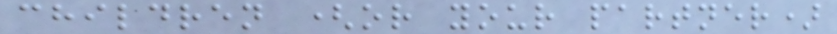children (or your partner)
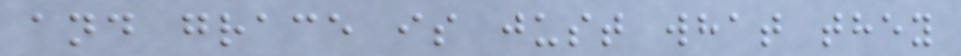and grace is just what they
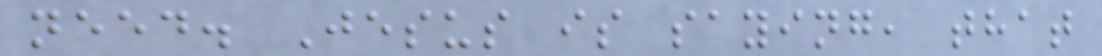need. Jesus is saying, that
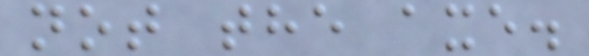not the axe.
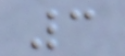3
